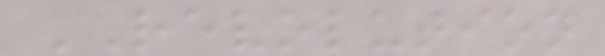REVOLUTION
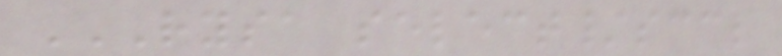RYSA SELECT/SCCL
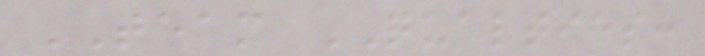TEAM QUALTIES:
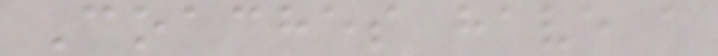Coaches have a
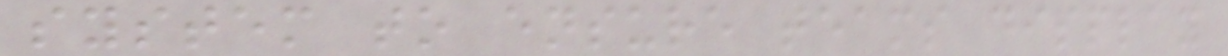system to ensure teams display
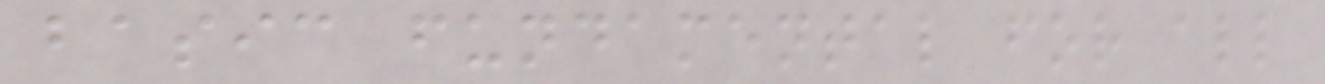basic fundamental for all
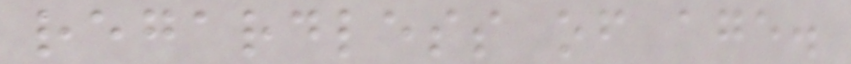regardless of age.
